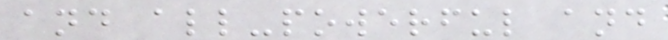and all-powerful and
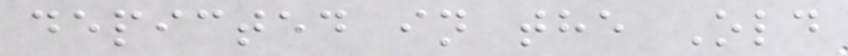depicted in the Old
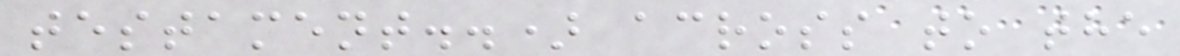testament..) across to the
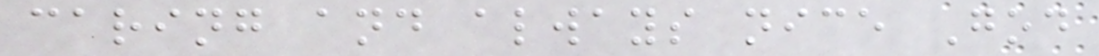caring and always nice God
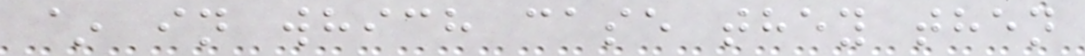~ in which case they then
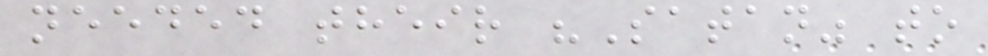needed their "Satan" to
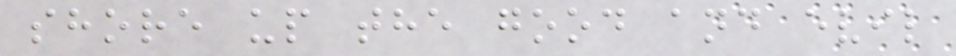shore up the good and evil
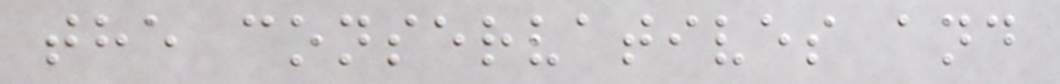the conservatives and
